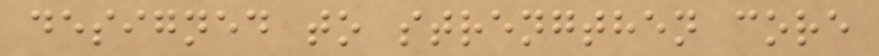designed to strengthen core
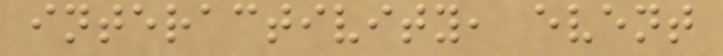interactivity, event
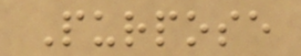Purpose
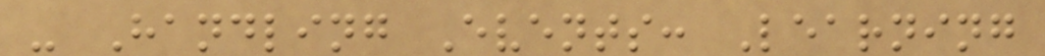- Handling Events: Learning
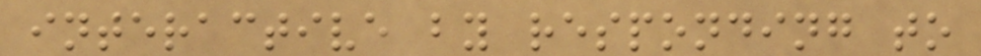interactive by responding to
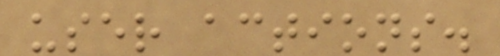user actions.
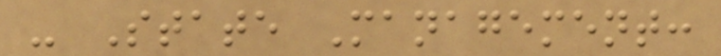- State Management:
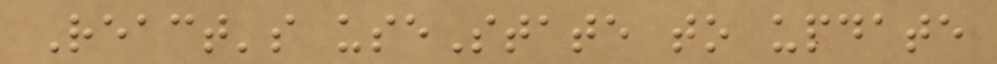React's useState to update
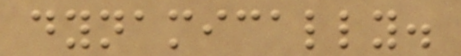dynamically.
